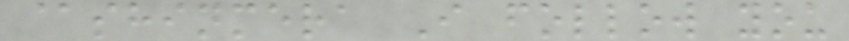@shinmera I follow you
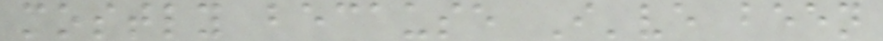mostly because I've been
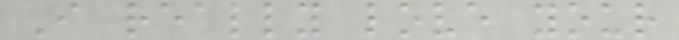I really love your
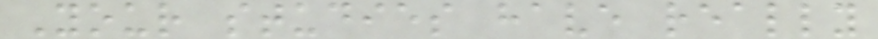Your studies have really
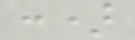:)
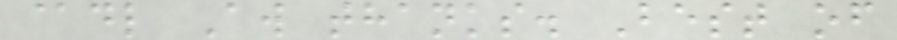@dl Aw thanks. Best of
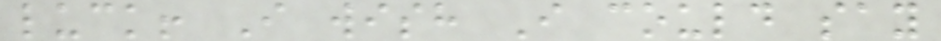luck! I wish I could say
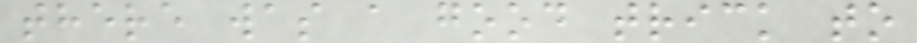there was a good trick to
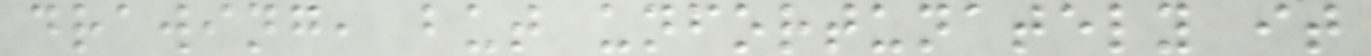drawing, but unfortunately it
